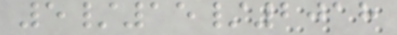5/15/2018
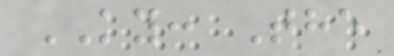KY: The
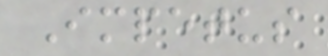Impetus
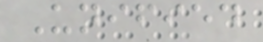Unified
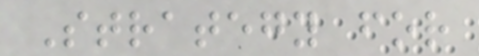Strategy for
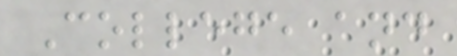College and
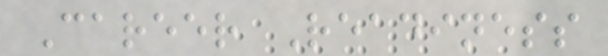Career Readiness
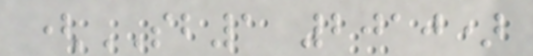(SB1 2010)
